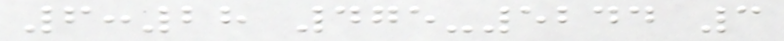6:28 475-5244 3
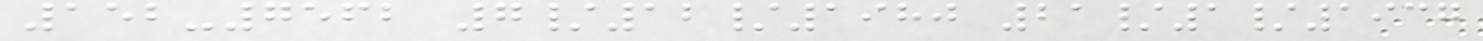152-7562 7/12/1980 21/1/1937
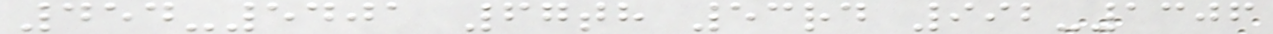454-5401 67th 53rd 992-1306
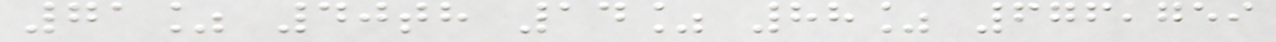71% 40th 14% 88% 676,759
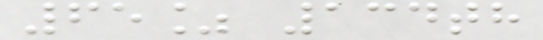65% 134th
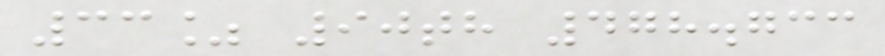33% 90th 478.733
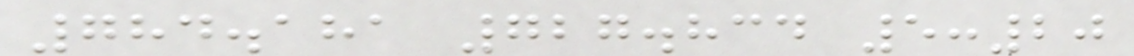784.181 727.834 5:20
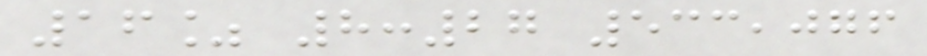16% 8:27 533,076
